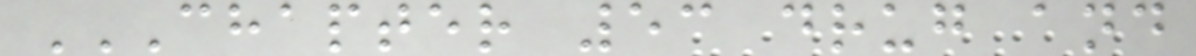CHAPTER 53 DRUG AND
